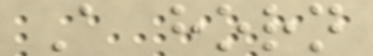A horn
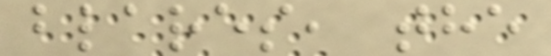blares, the
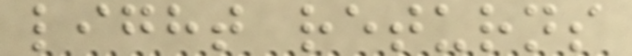light returns
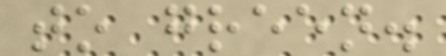to green.
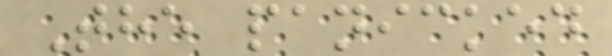The panicked
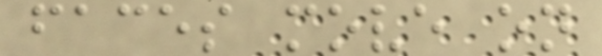faces move on
